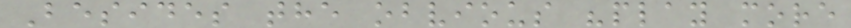Besides the obvious "play more
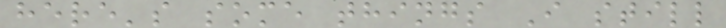here's some things I still
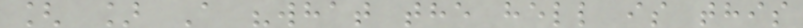[ ] A "what the hell is this
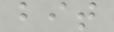bit
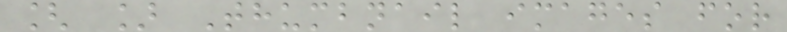[ ] Thumbnail images for
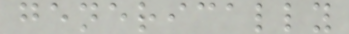generically
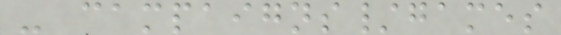- campaigns/games
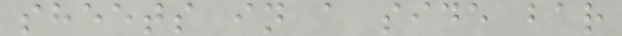sheets in a side bar
